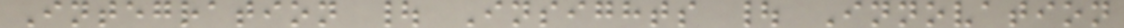Integration | Insights | Innovation
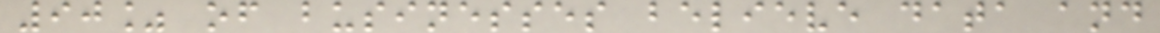90% of businesses believe data and
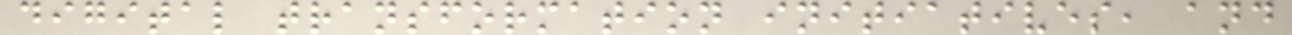digital transformation initiatives, and
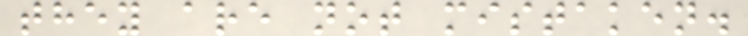they are not mistaken.
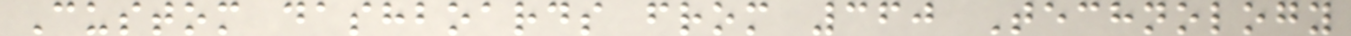Custom dashboards from 360 Technology
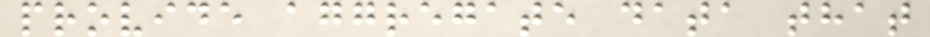provide aggregate data that
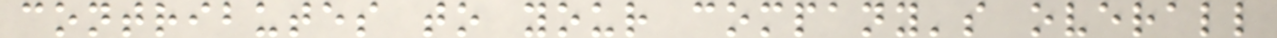contributes to your company's overall
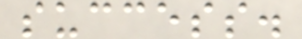success.
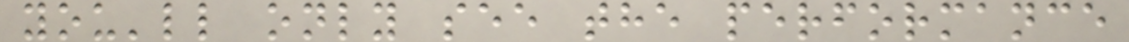you'll only see the performance
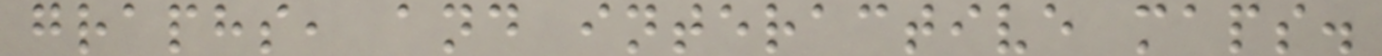graphs, and interactive maps.
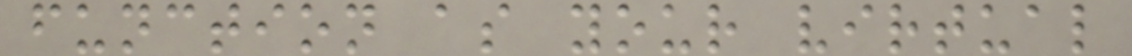function as your virtual
